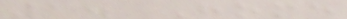1. Home
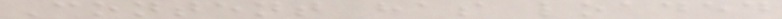Content has loaded
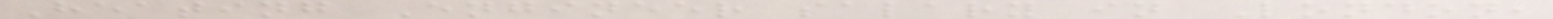Heating Engineer salary in London,
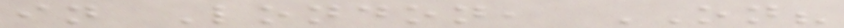in London, ON?
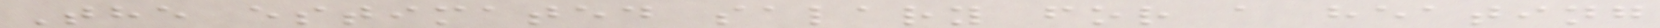The estimated salary for a heating
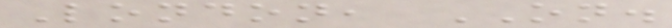London, ON.
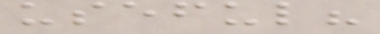useful?
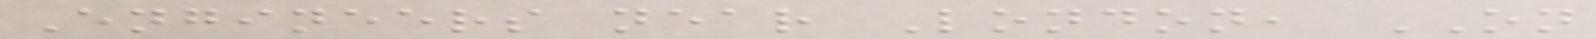Engineers near London, ON
